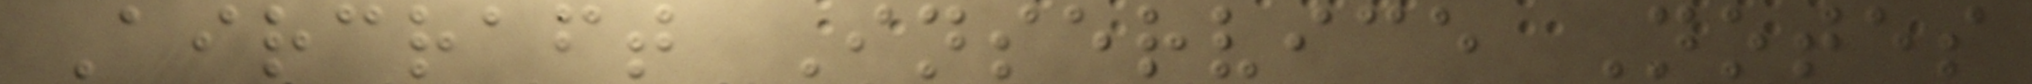Aircraft Inservice Notes
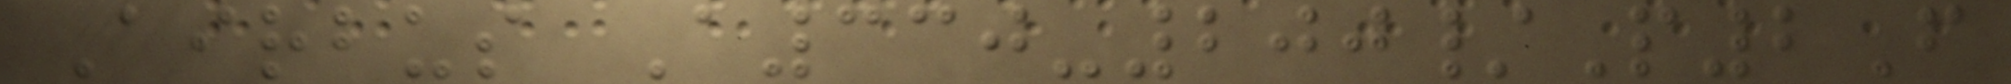Airbus A330-200/P2F
